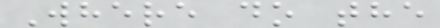Where do the
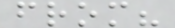from?
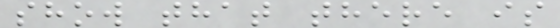show that there is
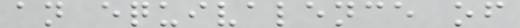an equivalence of
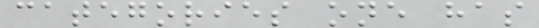categories one has
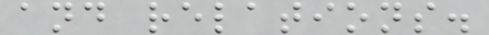and relations.
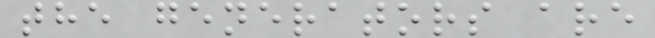the generators are
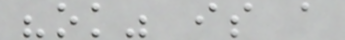"ok" is a
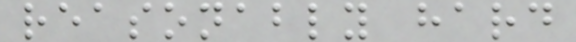reasonably hard
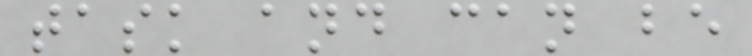task and can be
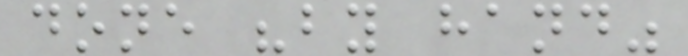done "by hand"
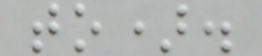to).
